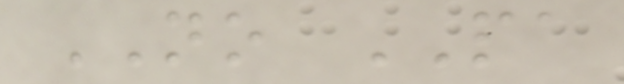NO PA
